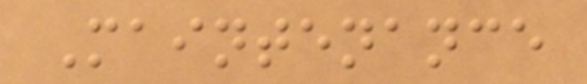Maintenance
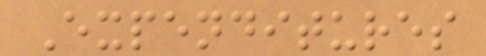Expenditures
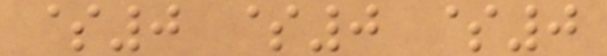$0 $0 $0
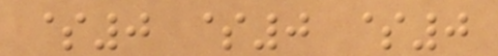$0 $0 $0
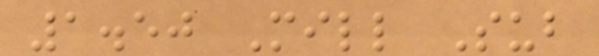1.50 Mill Sub
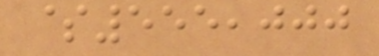$555,000
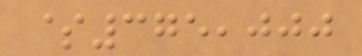$375,000
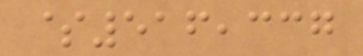$516,337
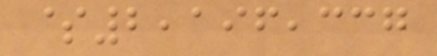$2,196,337
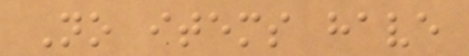No items have
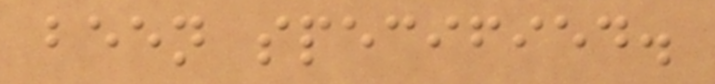been specified.
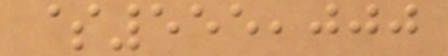$555,000
